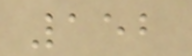152
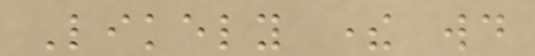Likely there would
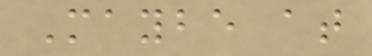Maybe at
